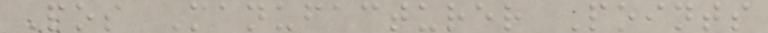Pos Manufacturer Points
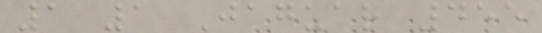1 1 Jaguar 455
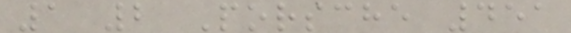1 2 Porsche 451
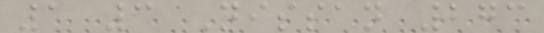1 3 Nissan 273
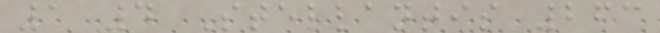1 4 Stellantis 263
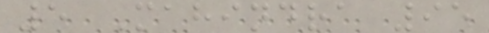5 Mahindra 95
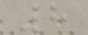8
